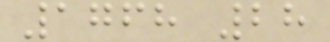1768 28
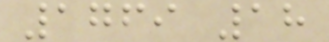1769 18
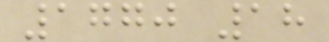1770 18
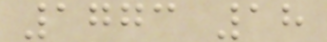1773 18
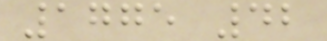1775 42
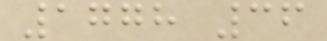1778 36
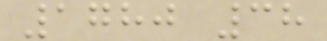1780 38
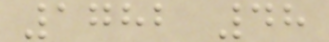1782 48
